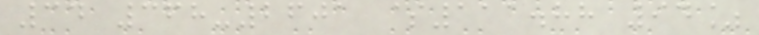34 368-2601 $111.88 94%
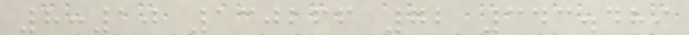8:10 130266 72 343.489
